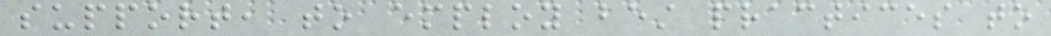support, to employ best practices to
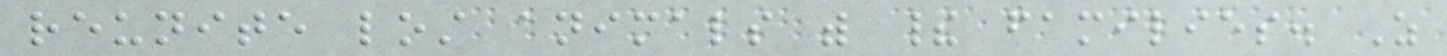reunite lost animals with their families. As
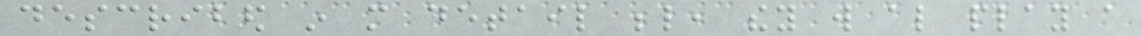described in more detail below, they will also play a
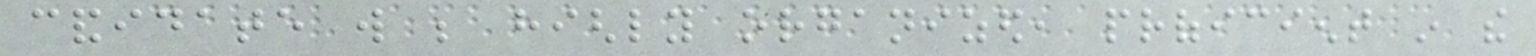candidate will be highly organized, proficient in the
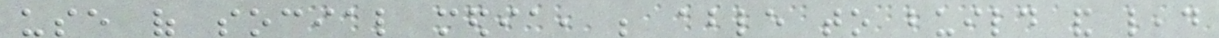use of social media, be able to build and lead
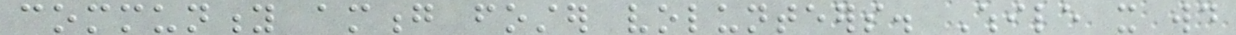community among foster volunteers. While it would
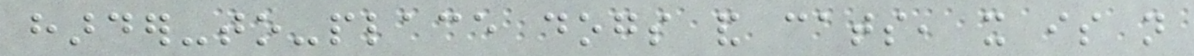harder-to-place dogs and cats, it is not
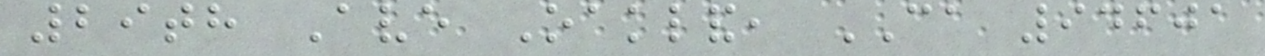29th Ave Oakland, CA 94601
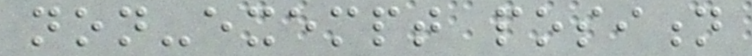non-exempt position
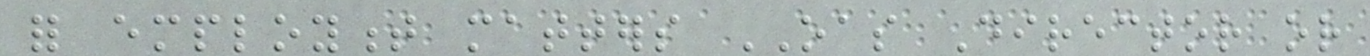for employment matters OAS Director or
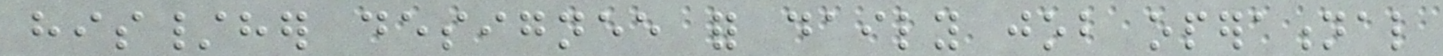his/her designee for daily job operational
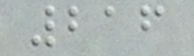216
